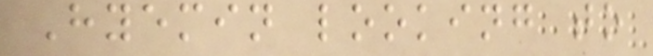Hyemin looking to
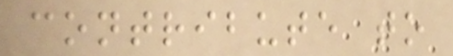contribute to
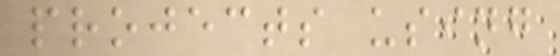projects using
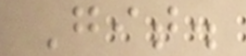Git.
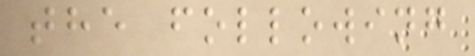the following
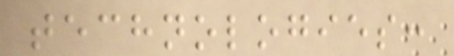technologies:
